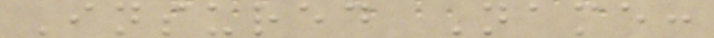Insured Name:
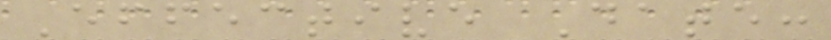Effective Date:
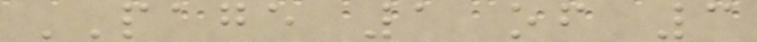PAGE 1 of 3
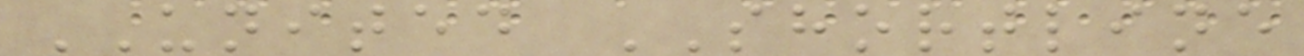UNITED SHORTLINE
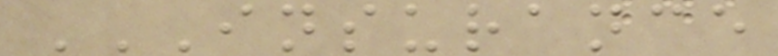INSURANCE
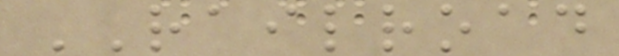RAILROAD
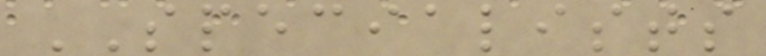SPECIALISTS
